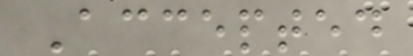Accepted
